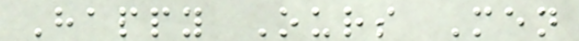Happy Ours Men
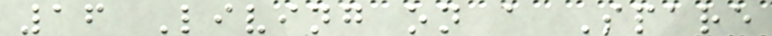16 Living on a Spare
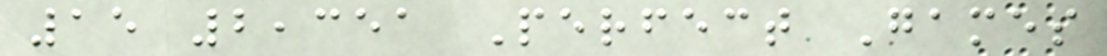15 2,351 Perfect Games
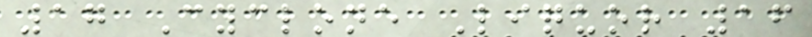17 Cyclone Liquor 16
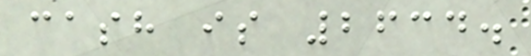cash is 2634.
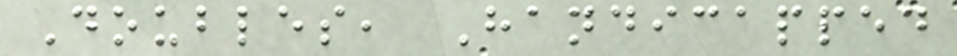Doubles, Handicapped
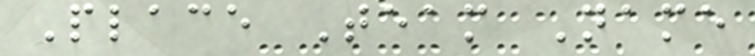Place Team Name
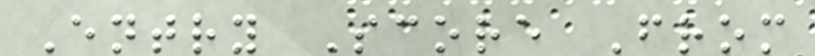Entry Score From
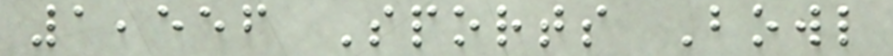1,556 Sports Bowl
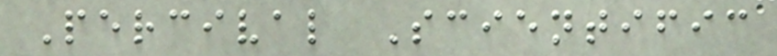Percival Scientific
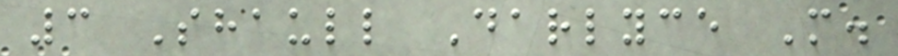3 Shaull Darlyce M.
